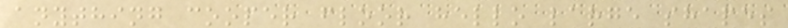anything cooper floor hello large shapes
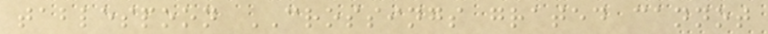tablespoon CROSSINGS grated cannot
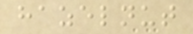hazelnut
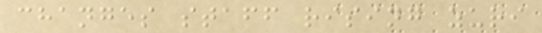changes staff rising zuri
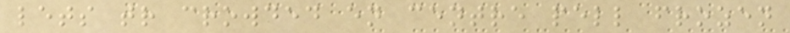lets tr crowded en centre pell frozen
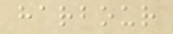harbour
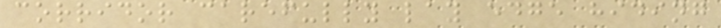corridor carefully lay edge hiding
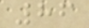86
